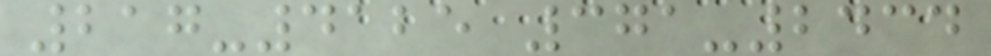217-4125 371-2434
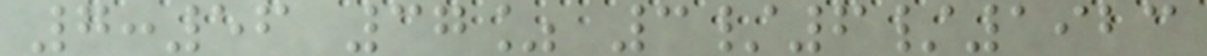7:56 37% 3/6/1923
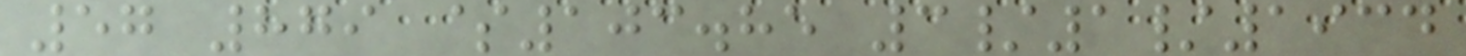57 879 $103.85 3/1/1934
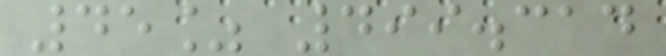45% 499.314
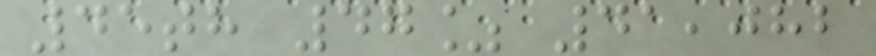45th 47% 41,082
